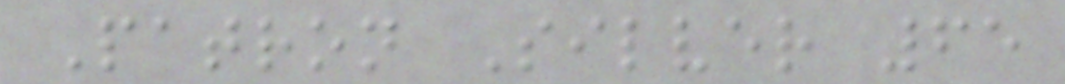Patron Silver 65
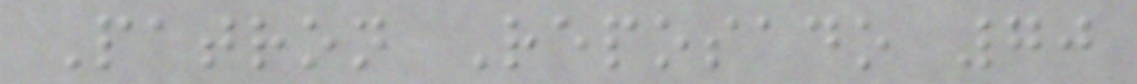Patron Reposado 70
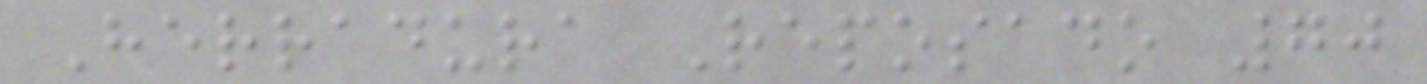Herradura Reposado 70
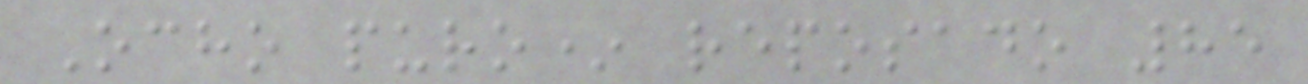Ocho puro* reposado 85
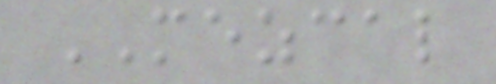MEZCAL
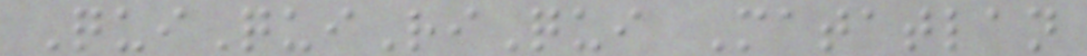QuiQuiRiQui Matatlan
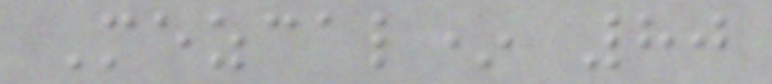Mezcal* 80
